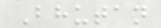Bhutan
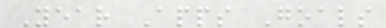Year Apps Goals
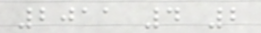2011 4 2
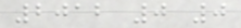2012 0 0
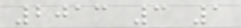2013 3 1
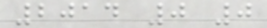2014 0 0
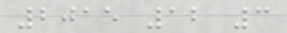2015 12 3
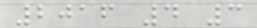2016 4 3
